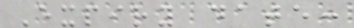Expiry date:
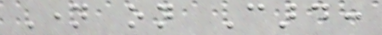Name on Card:
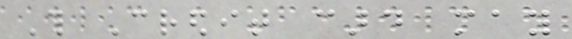This Credit card may
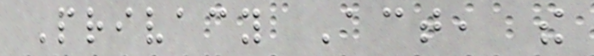Privacy Act, the
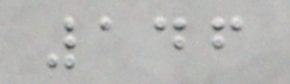146
